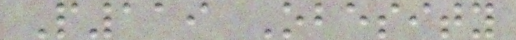P119 Obesity
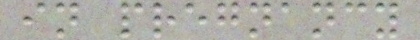in pregnancy
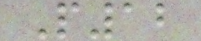P12
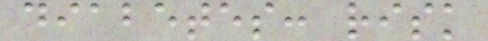diabetes: risk
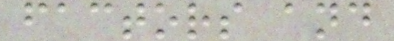factors and
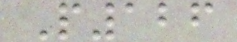P126
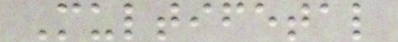Multifetal
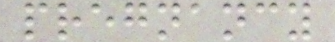pregnancy
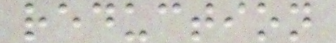reduction
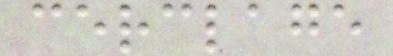cerclage
